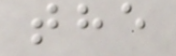the
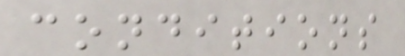conditions
